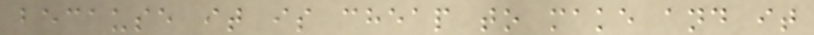because it is cheap to make and it
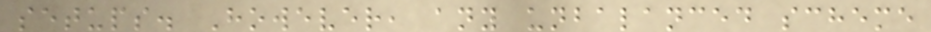setups. However, any unbalanced scheme
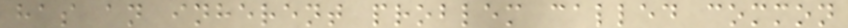has an inherent problem called common
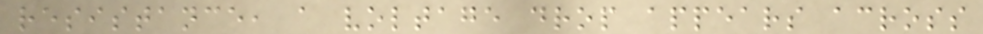resistance, a voltage drop appears across
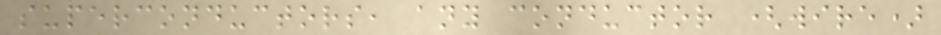superconductors, any conductor (wire)
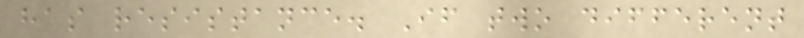has resistance. If two different
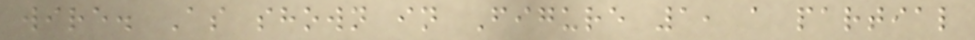wire. As shown in Figure 1, a partial
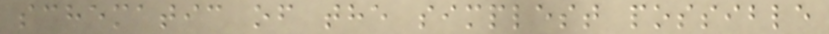schematic of the simplest possible
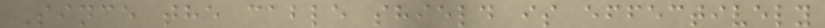Since the cable shield is effectively
